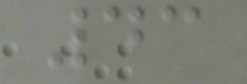43
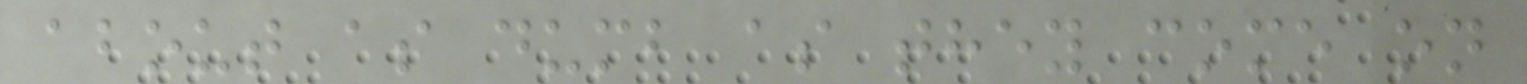about as dumb as they come on
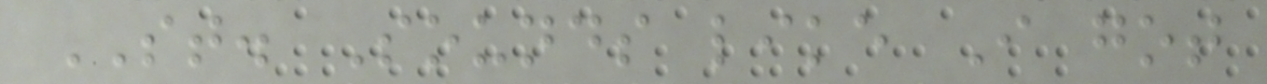ST. Sounds like I got
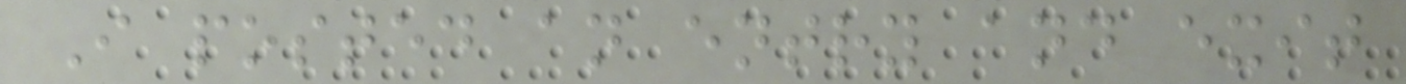I posted an entry and exit
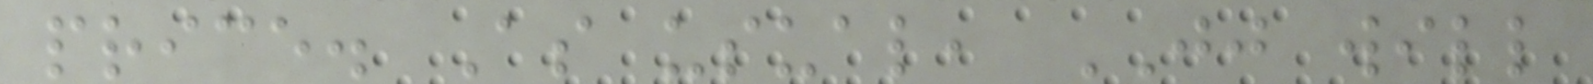price. As usual, JJ will
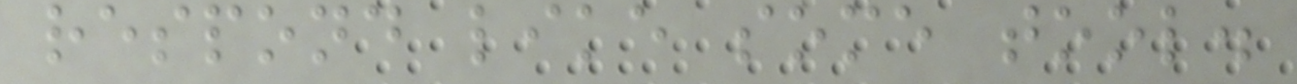respond like some tool.
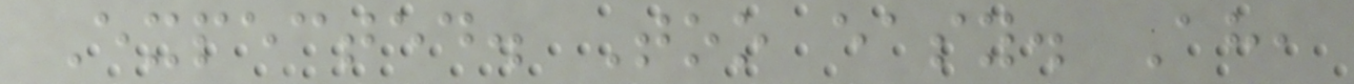Expected. Too easy. Ah,
